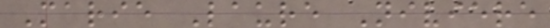Marie Laure Niviere
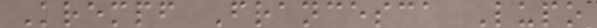Krempf Francesca Lupo
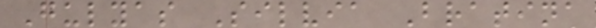Gulyas Silvia Bratina
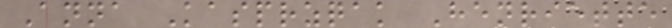Anna Kasprzqak Henriette
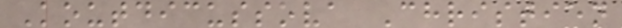Koutdicussova Christien
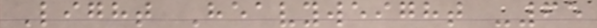Light Heavyweight -65
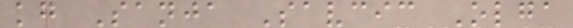kg Sanja Savcic Olga
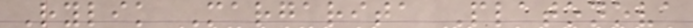Rylik Margarita Platonova
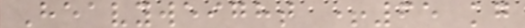Heavyweight +65 kg
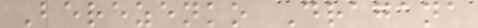Berezenko Dragana
